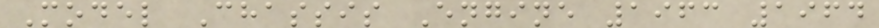Model Chassis Engine 1963 1964
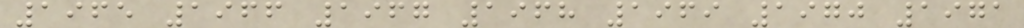1965 1966 1967 1968 1969 1970 1971
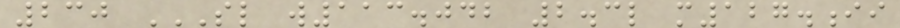230 SL W113.042 2.3L M127.II
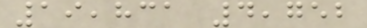19,831 4,752
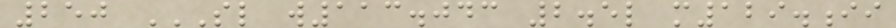250 SL W113.043 2.5L M129.II
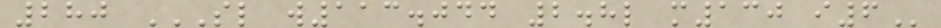280 SL W113.044 2.8L M130 I6
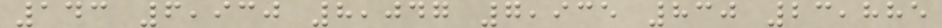143 6,930 8,047 7,935 830 23,885
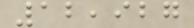12,927
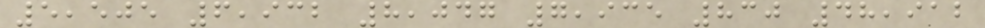5,505 6,932 8,047 7,935 830 48,912
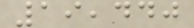19,440
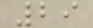29
